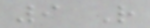9 R
